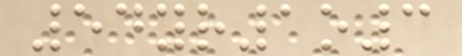54yr1o3
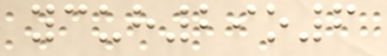ycuh29o6
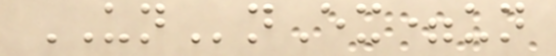UNnEx=un
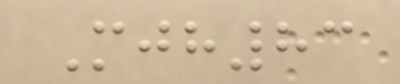Mjh83
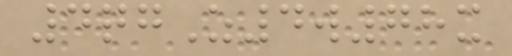4qgZ4w78x
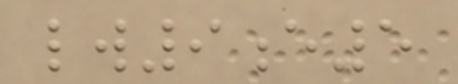lw9e5
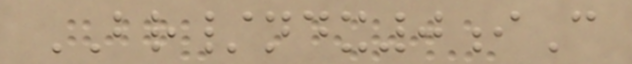BR/ndx0iC
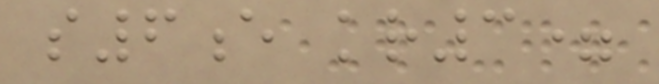s6e kr3=
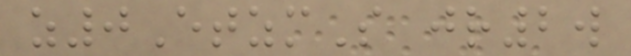z0EtzmS jr2w
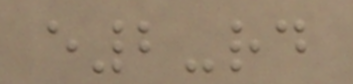e2-rd
